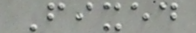Fixed
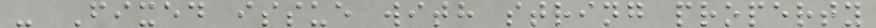- Fixed issue with string property
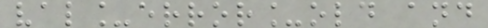val_error_old and
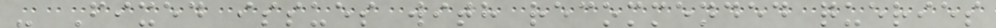- Fixed issues with recommended queries
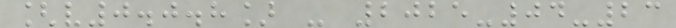[v0.0.8] - 2025-04-23
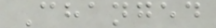Changed
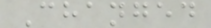Changed
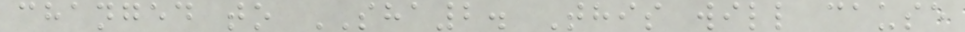changed to SHA2. This will cause
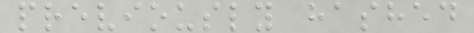previously hashed
